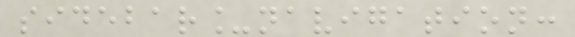sidebar_navigation:
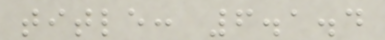title: 6.1.4
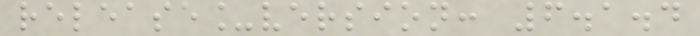release_version: 6.1.4
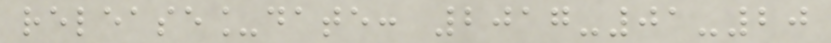release_date: 2017-01-20
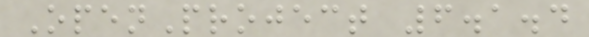OpenProject 6.1.4
